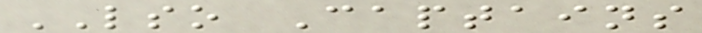LSO Captains
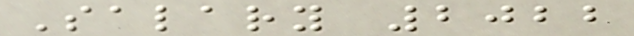Salary 2022
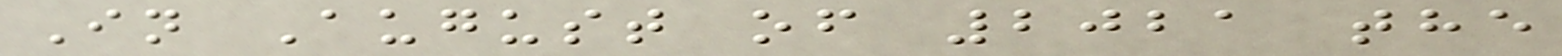In August of 2021 the
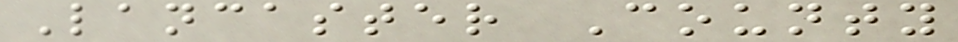Lancaster County
